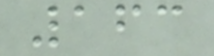163
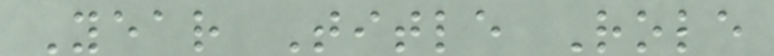Year Title Role
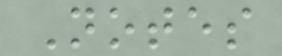Notes
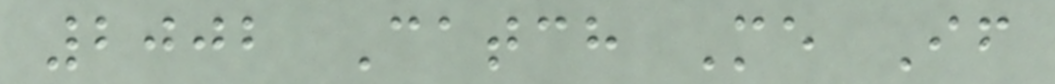2002 Catch Me If
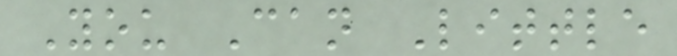You Can Little
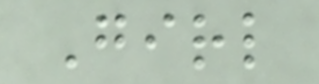Girl
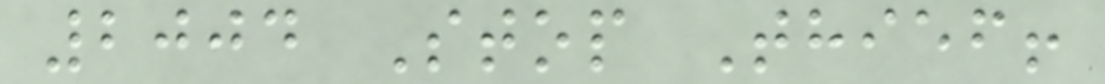2004 Stop Thief!
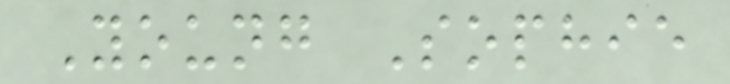Young Sophie
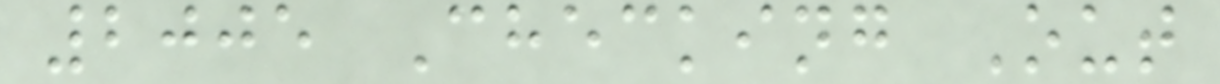2005 Checking Out
